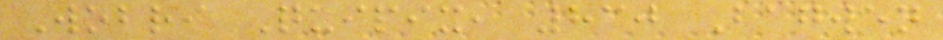Wobri Quipix, 830 Bagwen
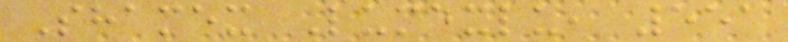Shamex Lumexlu, 551
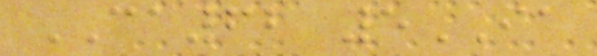CA62 5IA
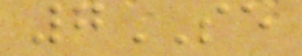7SE
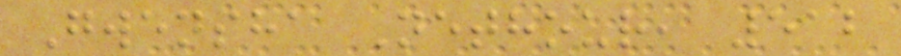Gwensha Nethour, 512
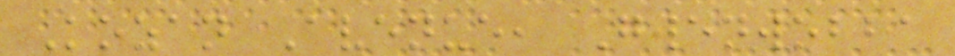Kozan Avenue, Gwenwobba
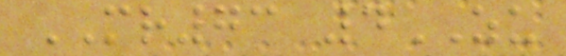MR73 4ZU
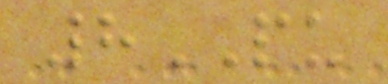8PU
